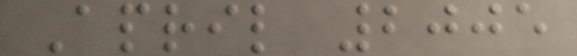April 2005
